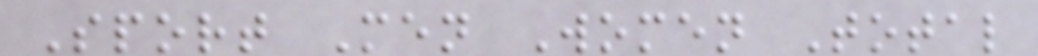Sport Men Women Total
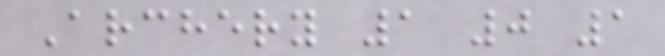Archery 1 0 1
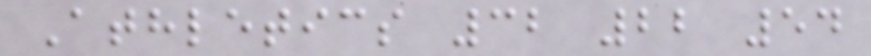Athletics 32 22 54
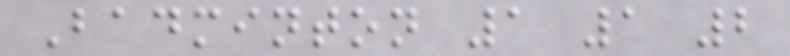Badminton 1 1 2
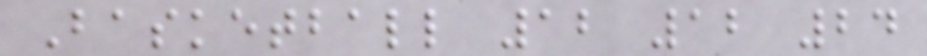Basketball 12 12 24
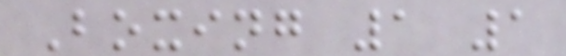Boxing 1 1
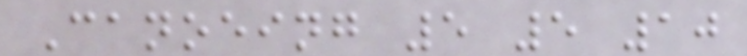Canoeing 5 5 10
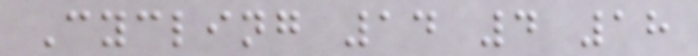Cycling 14 4 18
